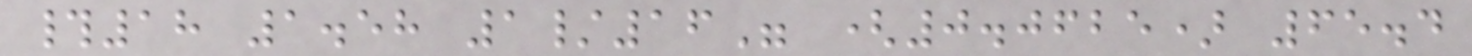#18 1.58 1/16" (0.0625) 65.4
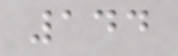144
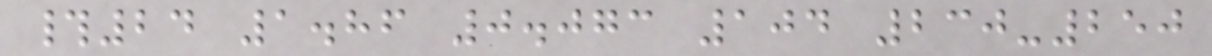#24 1.86 0.073 104 230-250
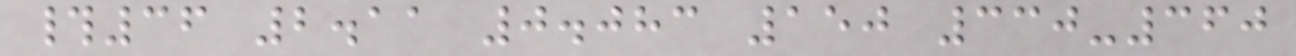#36 2.11 0.083 150 330-360
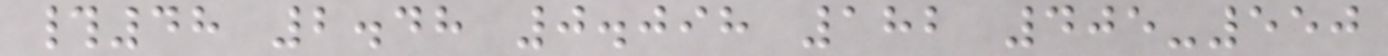#48 2.48 0.098 182 405-550
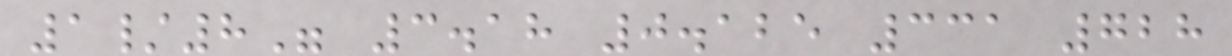1/8" 3.18 0.125 331 728
